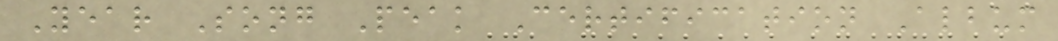Year Song Peak Certification Album
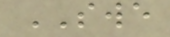SWE
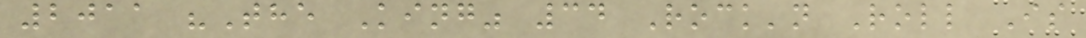2011 "The King" 34 Rock'n Roll Is
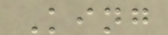King
